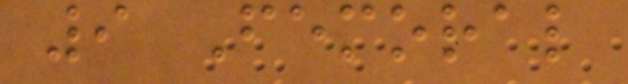9 Femoral
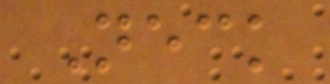Neck
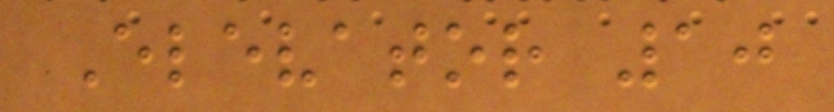Elevator 10
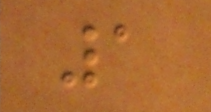1
